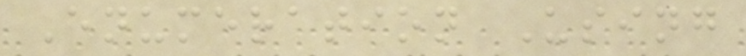Enumeration Using
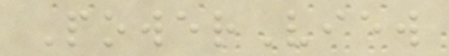PowerView
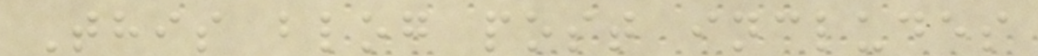This blog post includes
